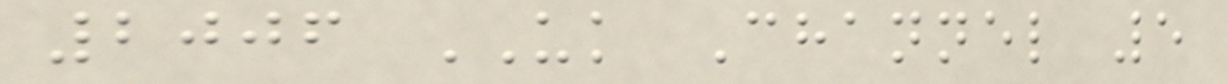2006 UK Channel 5
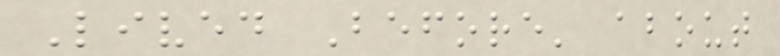Lived Before' about
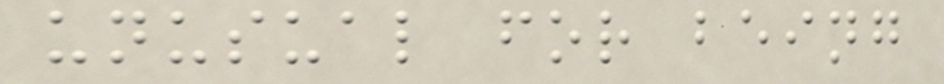unusual for being
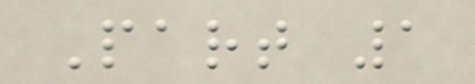Part 1
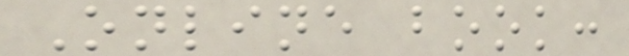Online book:
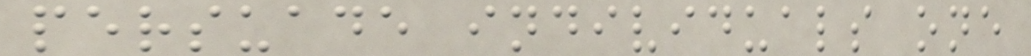persuade individuals one
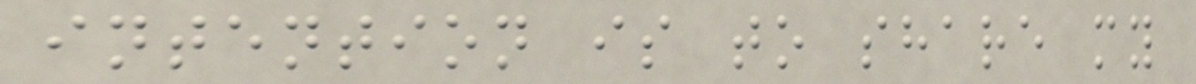intention is to share my
